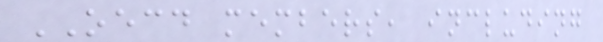OECD members, including
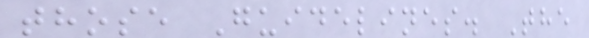those Guidelines. The
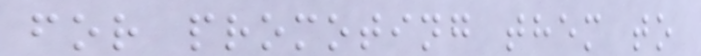for promoting them to
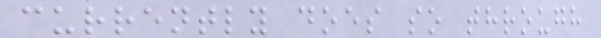currently does so through
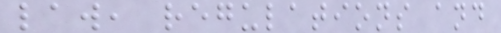law, regulations and
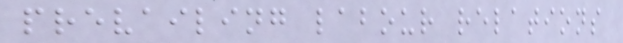prevailing labour relations
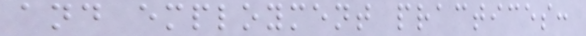and employment practices:
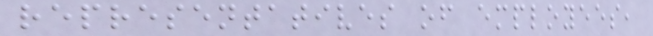representatives of employees,
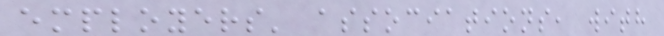employers' associations, with
